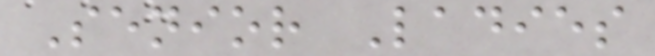Senior Ladies
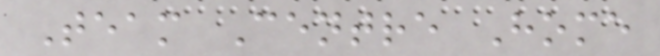Team Centre Home
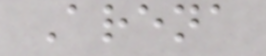Arena
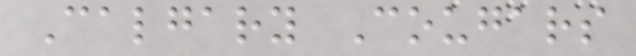Calgary Cougars
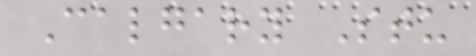Calgary Stu
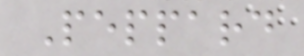Peppard
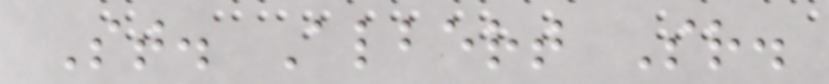St. Albert Sr.
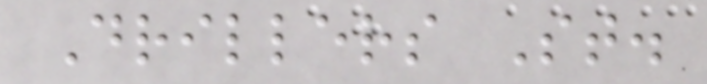Drillers St.
